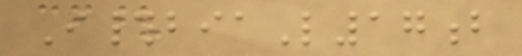I#biaL17b
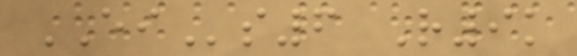EIs6 R9k
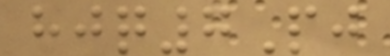hjq7Pj
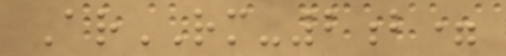ArRM-2b=
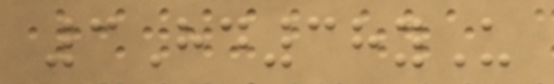3Hd38yU
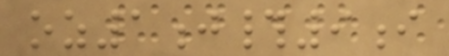oz1j#9i
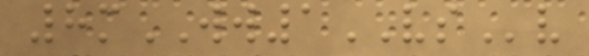8mWW1VSv
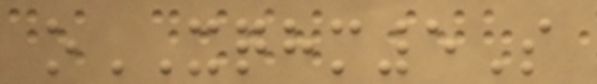oXQHM5S
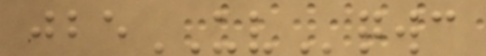jbeUVqwc
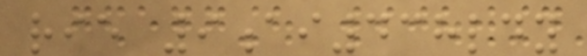rie 9ai438ldy
